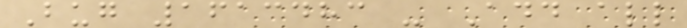Bug 1613483 - Add all
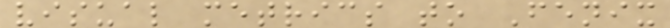visual metrics to Fenix
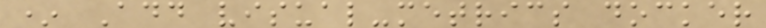* Add visual-metrics docker
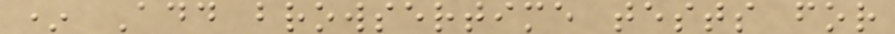* Add browsertime tests for
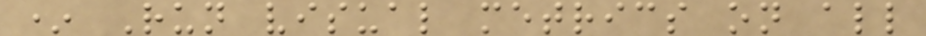* Run visual metrics on all
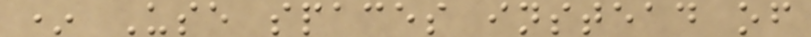* Use spaces instead of
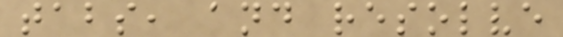tabs, and resolve
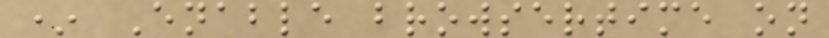* Enable browsertime on
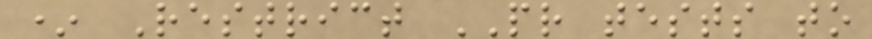* Restrict PR tests to
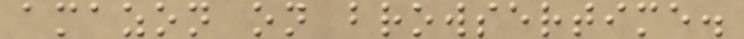amazon on browsertime.
